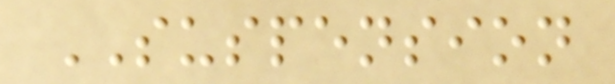SUSPENSION
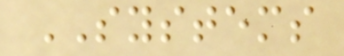SYSTEMS
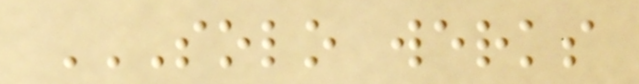SOLO WERKS
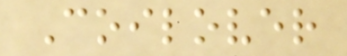Coilover
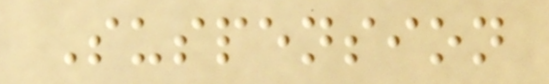Suspension
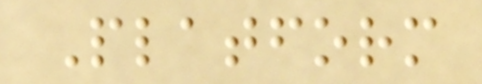Platform
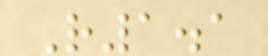R1.1
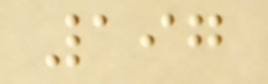197
